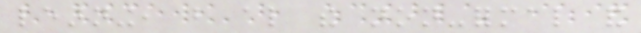learning, but also the non-formal and
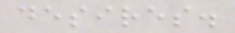desires.
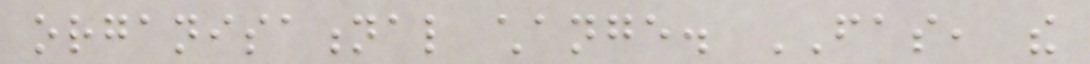organisational change. FAS, the
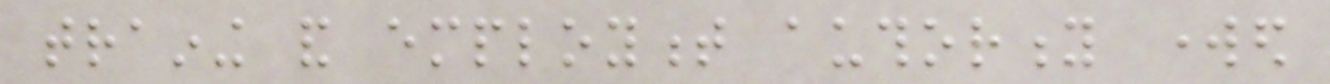training and employment authority worked
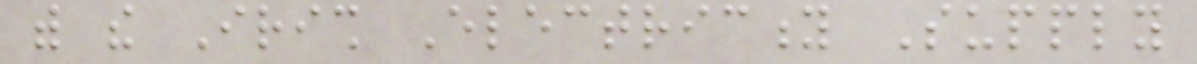with the Irish Electricity Supply
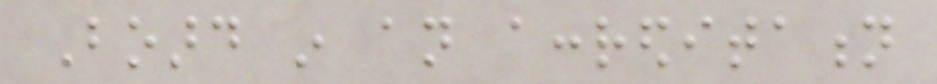Board in an accreditation
